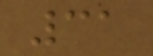31
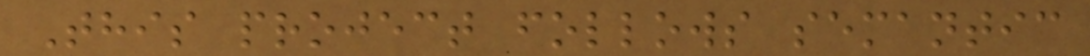This project follows semantic
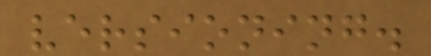versioning.
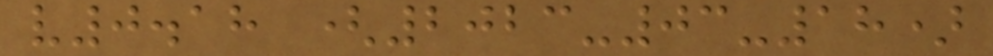v0.18 (2023-03-18)
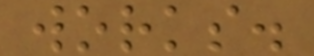works.
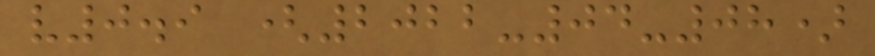v0.9 (2022-04-08)
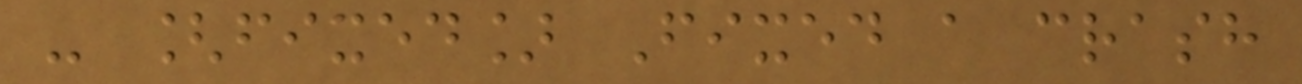- [fixed] Fixed a crash
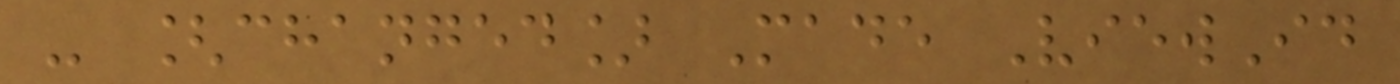- [changed] Made ViewId
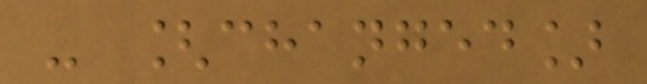- [changed]
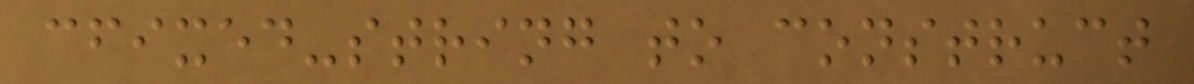cfixed-string to construct
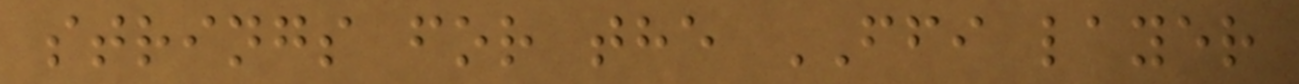strings for the FFI layer
